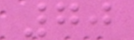70
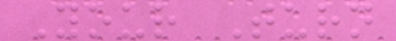Your Turn
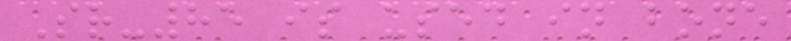Sr-85 is used in bone
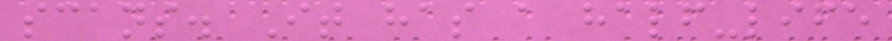scans. It has a half-life
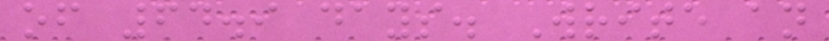of 64.9 days. Write an
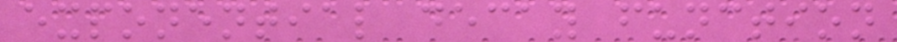exponential decay function
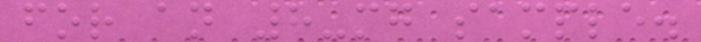for an 8-mg sample.
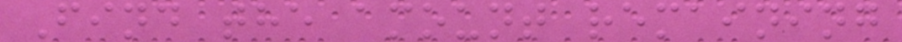Find the amount remaining
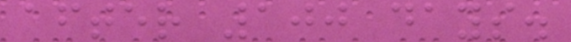after 100 days.
